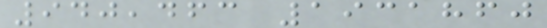940,463 1931860
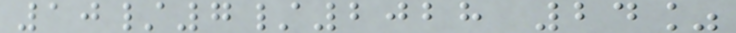10/7/2028 24%
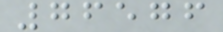76576
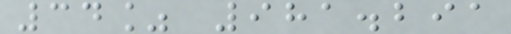34% 981.291
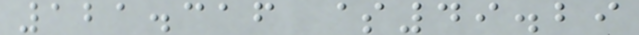121.316 $49.29
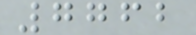7762
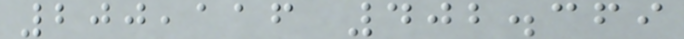200,116 402.369
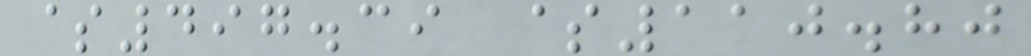$497.39 $110.80
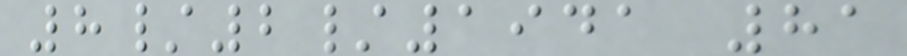8/2/1941 81
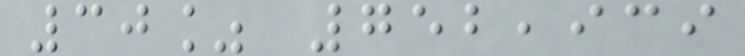30% 752,939
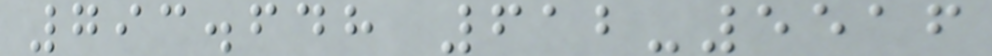793.648 612-5516
